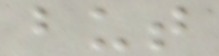but
